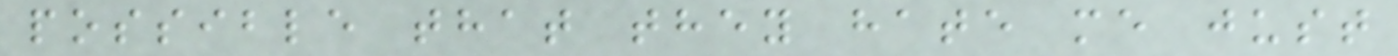possible that they hate me just
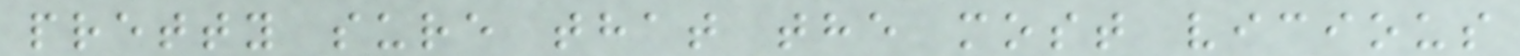pretty sure that the most vicious
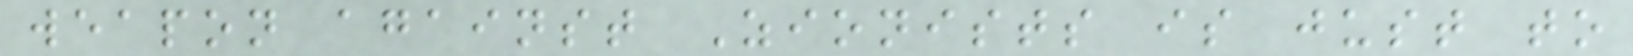weapon against Zionists is just to
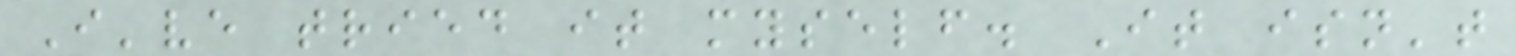I've tried it myself. It isn't
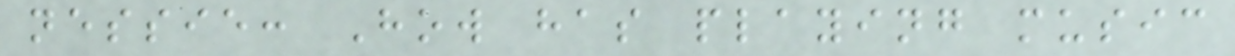nessie: How has playing music
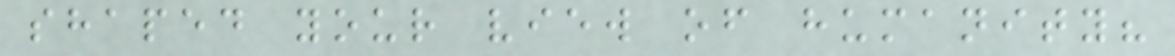shaped your view of humanity?
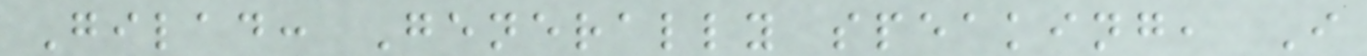Gilad: Generally speaking, I
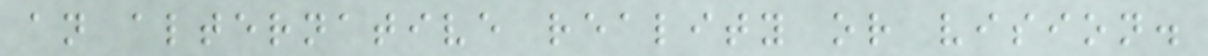an alternative reality or vision.
